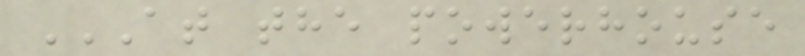AT THE POWERHOUSE
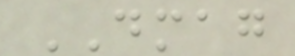DMAG
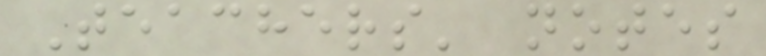Teachers' notes
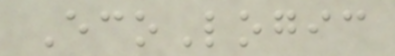EcoLogic
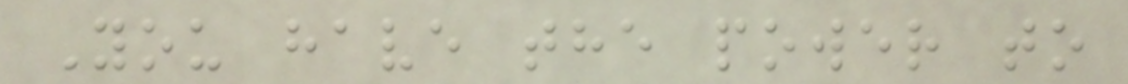You have the power to
